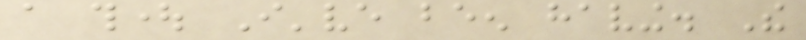a thought I've been having. The
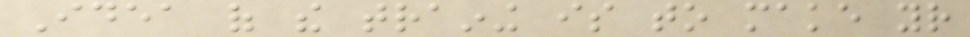Idea of the training is to make your
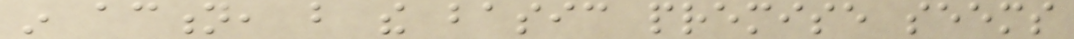in action, but the basic premise seems
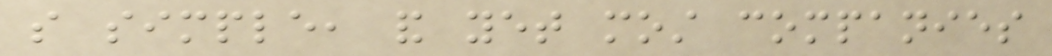so simple, and yet most companies
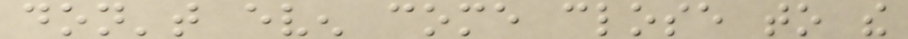don't even come close to the
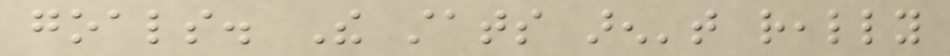goals. The stats aren't really
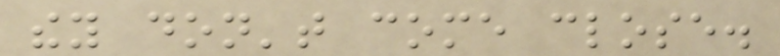they don't come close.
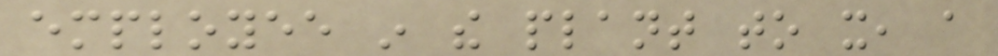employee in the plant to it, a
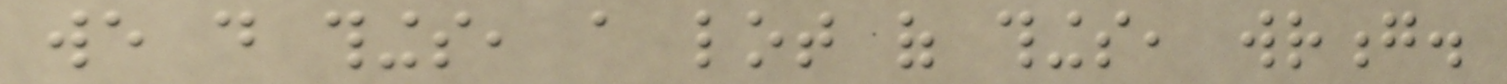we do things, a lot of things, wrong.
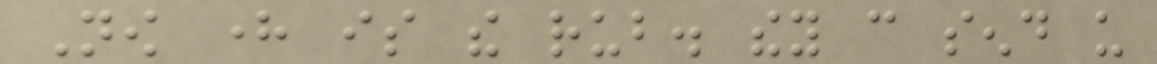Now here is the rub. they can send us
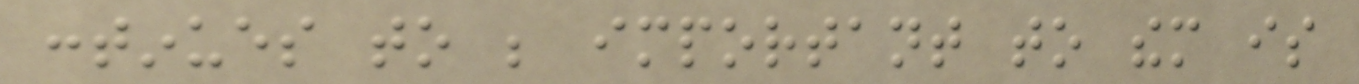continues to be important to them is
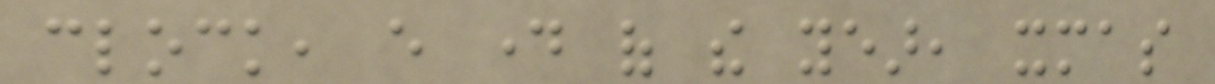clock, every day of the year, xmas
